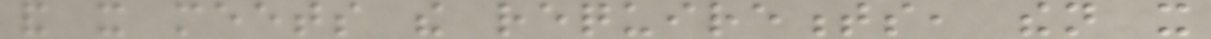and it meets the requirements, then it
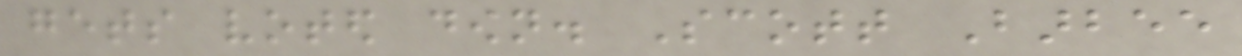gets voted down. Scott Barbee
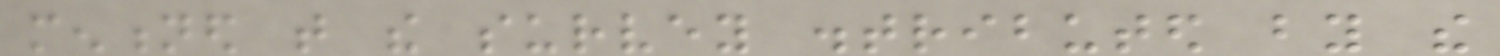mentioned that the survey distributed by the
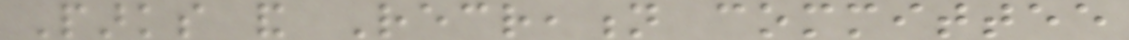Parks and Recreation committee
